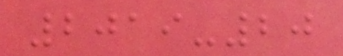2019-20
